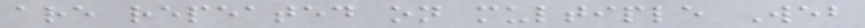are repeated on multiple Web
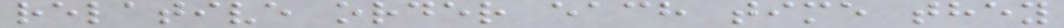relative order each time they
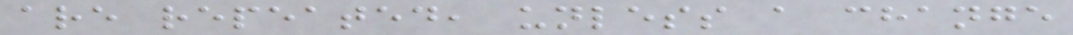are repeated, unless a change
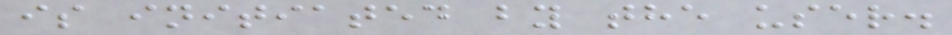is initiated by the user.
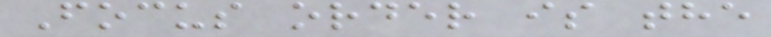Focus order is the
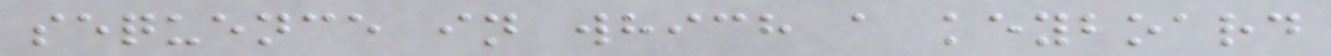sequence in which a keyboard
